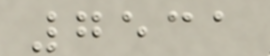7531
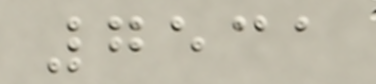7531
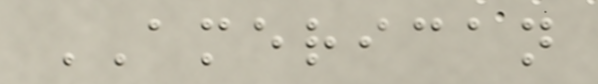AMERICAN
